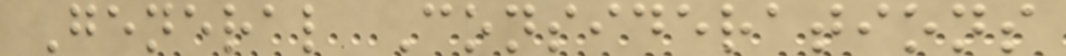General Considerations
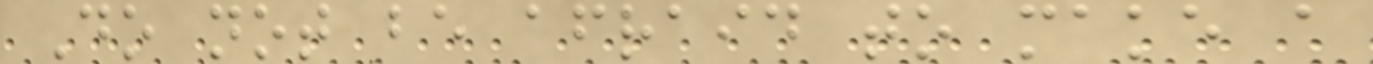Do not be afraid to make a
